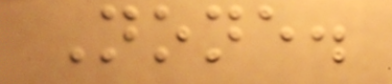None.
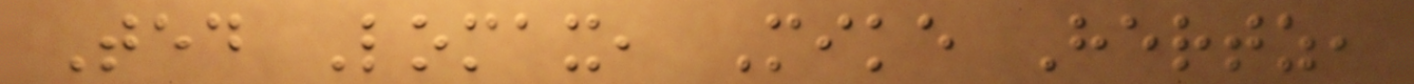Ted Lomax, Mike Hertz,
